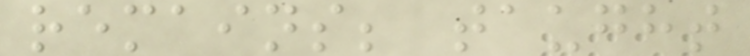remains; taught
